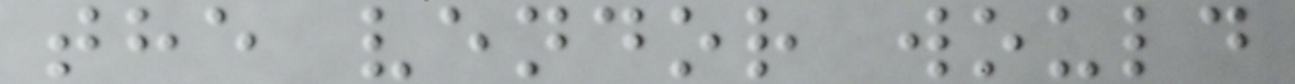the vendor would
